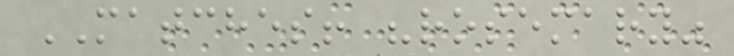MATCHES! "rosemary"
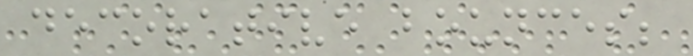decorative bounces;
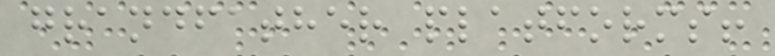grandfather platforms!
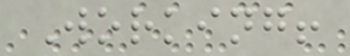Working!
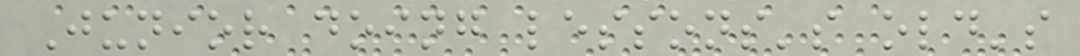Junior doing lessons's old's
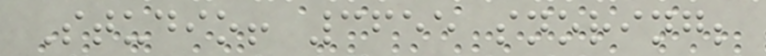Studio! 3655 snoring;
